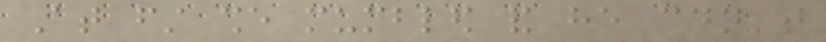At first she mumbled and he couldn't
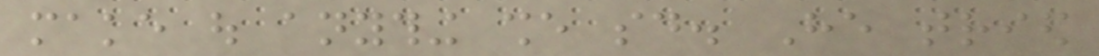make out anything she said. He tried
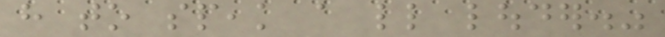have to speak a little louder."
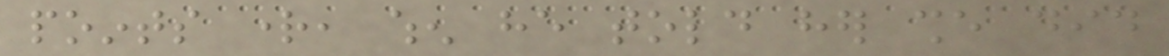points right, when he told her she did
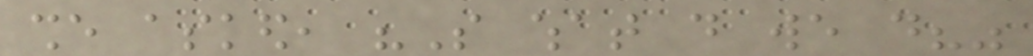she asked, "So what do we do?"
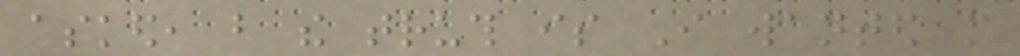asked, but the truth is I wanted more
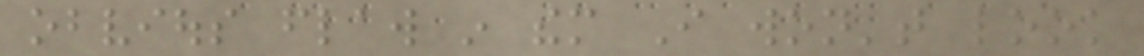obvious flaw in them I won't look
